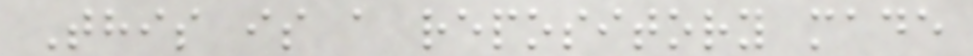This is a repository made
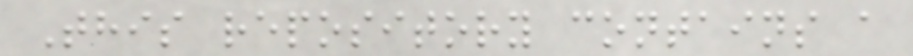This repository contains a
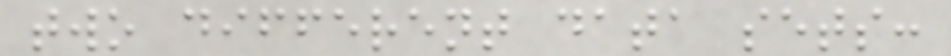two different data sets:
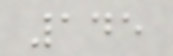145
